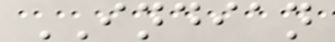INDIAN
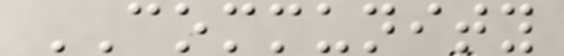COMMUNITY
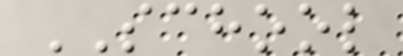SCHOOL
